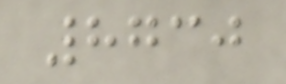8730
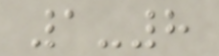1-8
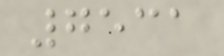7531
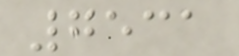7531
